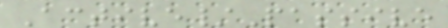Active/Passive
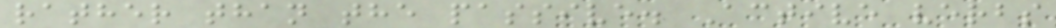rather than the passive. Active verbs
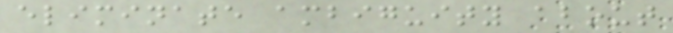eliminate ambiguity about
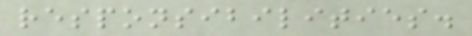responsibilities.
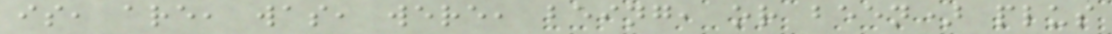is, are, was, were, being, or been) plus
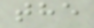the
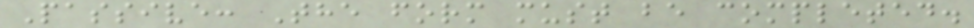Passive: The form must be completed.
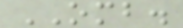OMB.
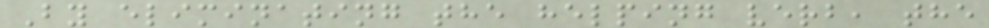By eliminating the helping verb, the
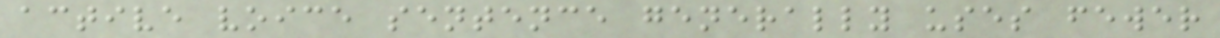active voice sentence generally uses fewer
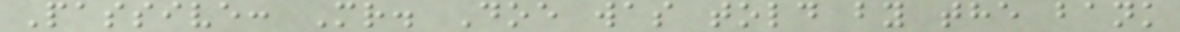Passive: Mr. Doe was told by the bank
